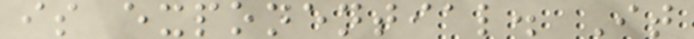is exponential. It
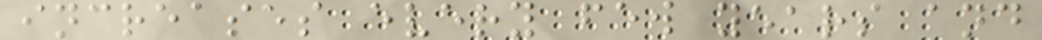increases every few years and
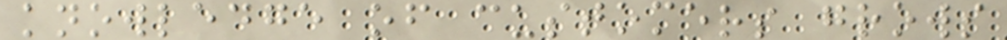knowledge of customers grows
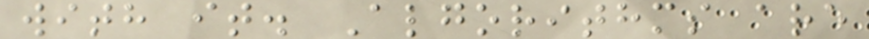with it. Algorithms are
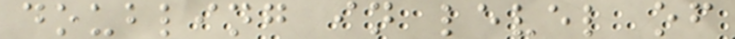doubling in level of
